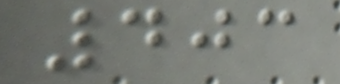403
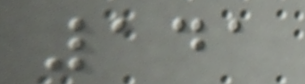141
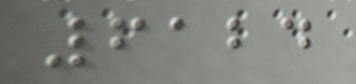6124
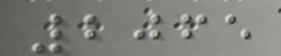2065
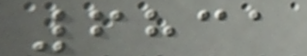6831
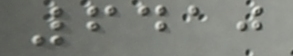6410
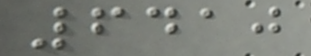6410
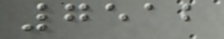7512
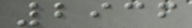2936
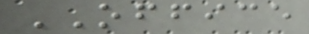OFFICE
